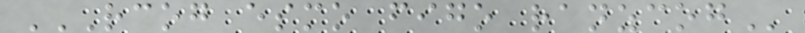RCOG ESMO FIGO RANZCOG
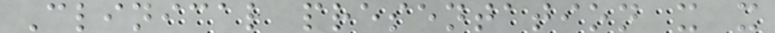Clinical presentation x x
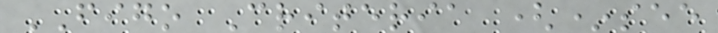FIGO Criteria (*see
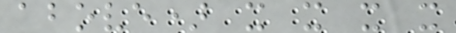above) x x x x
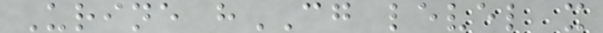Urine hCG level x
